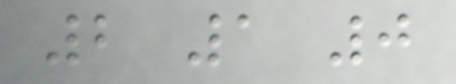2 1 0
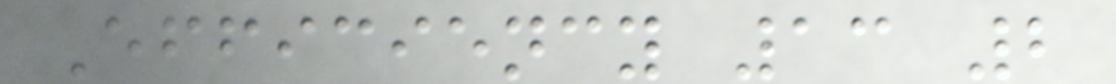Efficiency 13 2
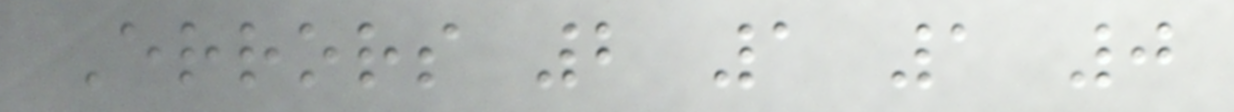Errors 2 1 1 0
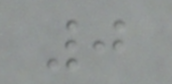0
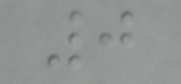0
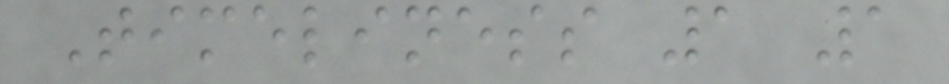Timeliness 1 1
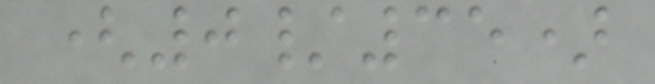(0/35)
